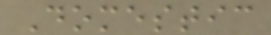Domestic
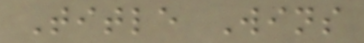Title Wins
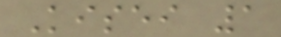Kisei 1
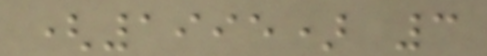(1995) 3
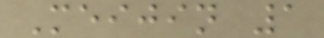Meijin 1
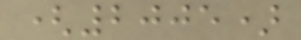(2005)
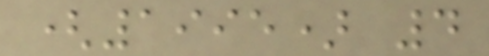(1995) 4
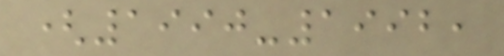(1990-1992,
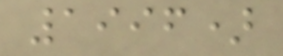1996)
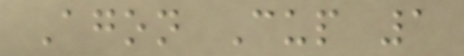Agon Cup 1
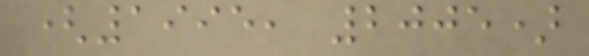(1995, 2005)
